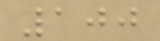100
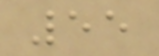55
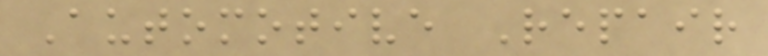Automotive Repair
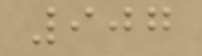907
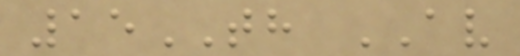15TH AV
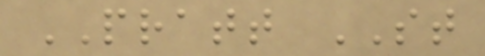PRATT ST
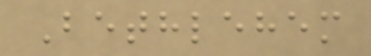Bethlehem
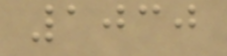1030
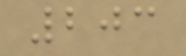203
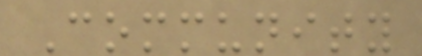Community
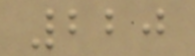220
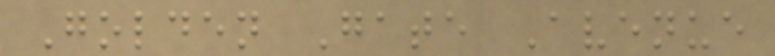Golden Gate Avenue
